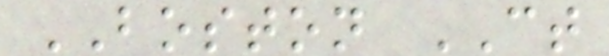BOSTON CT
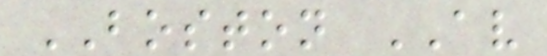BOSTON AV
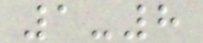1-8
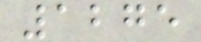1275
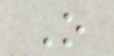O
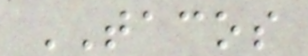TACOS
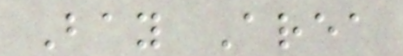Bay Area
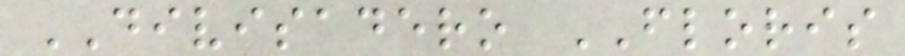DIVISADERO FLORIS
